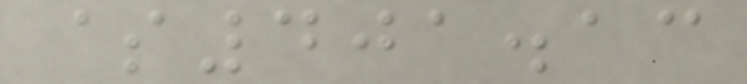$401.13
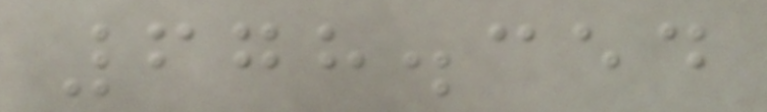678.354
